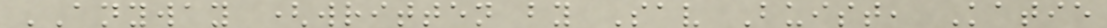ANYWAY (written by Sav Buist, Katie
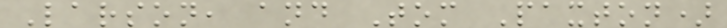Larson, and Tom Paxton)
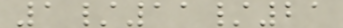1/11/21
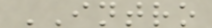INTRO
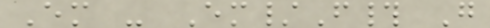Em - Em/F# G
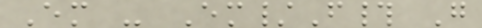Em - Em/F# G
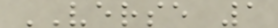VERSE 1
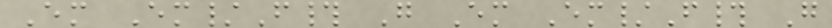Em Em/F# G Em Em/F# G
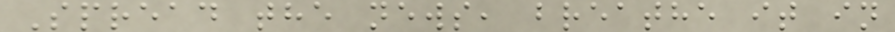Spread the news, breathe it in
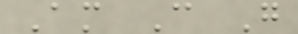Am C G
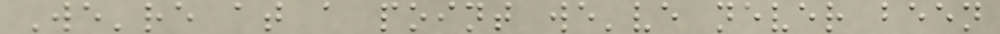We're at a point we've never been
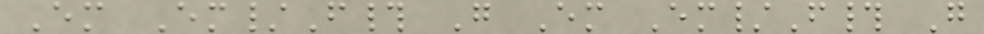Em Em/F# G Em Em/F# G
